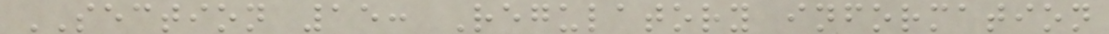SECTION 15: Regulatory information
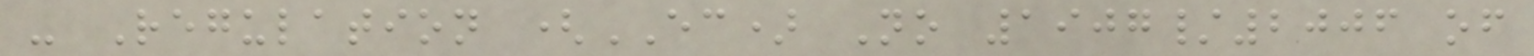- Regulation (EC) No 1907/2006 of
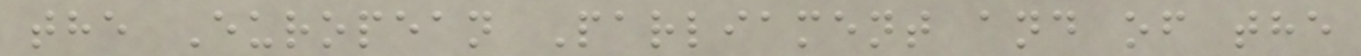the European Parliament and of the
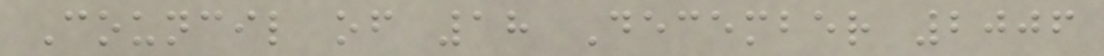Council of 18 December 2006
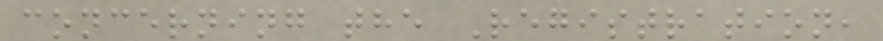concerning the Registration,
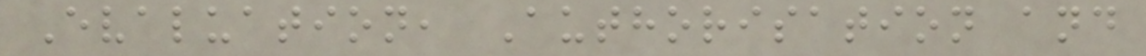Evaluation, Authorisation and
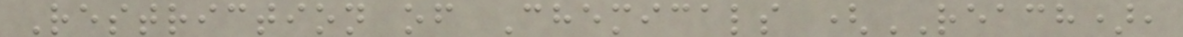Restriction of Chemicals (REACH),
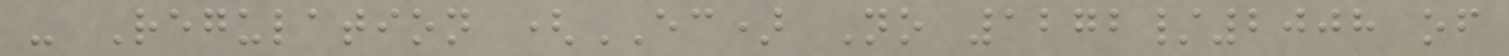- Regulation (EC) No 1272/2008 of
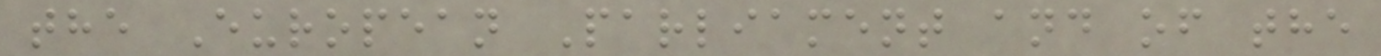the European Parliament and of the
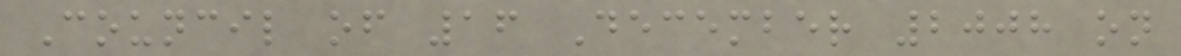Council of 16 December 2008 on
